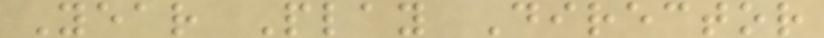Year Play Director
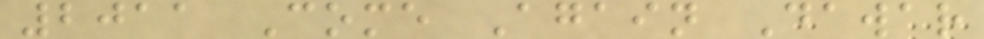2011 Come Again Dawar
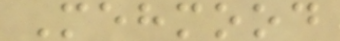Mehmood
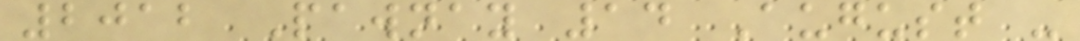2012 Pawnay 14 August -
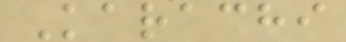Karachi
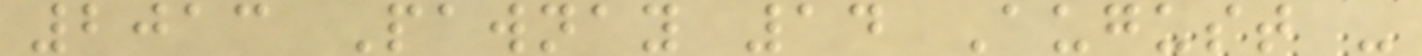2013 Pawnay 14 August -
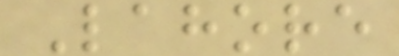Lahore
